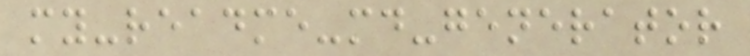my-readme-md-generator
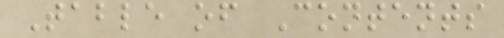Table of Contents
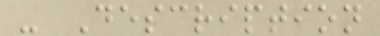- Description
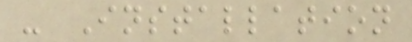- Installation
